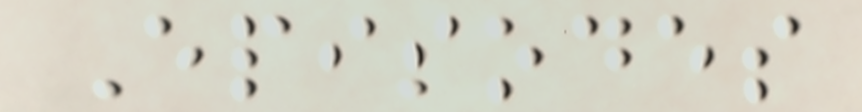Episodes
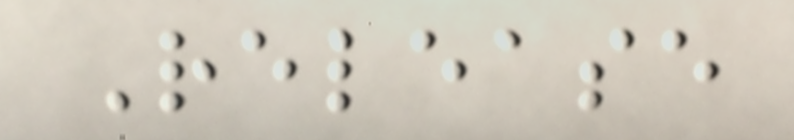Release
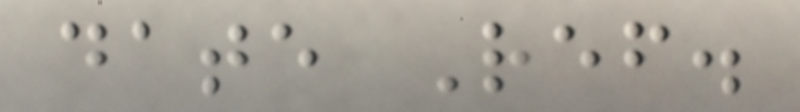date Ref.
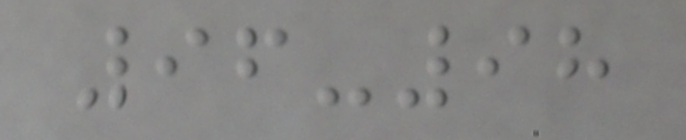96-98
